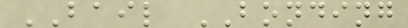BAIL BONDING
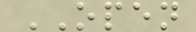OPEN
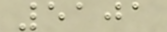5101
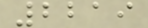2219
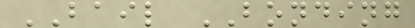BAIL BONDING
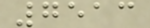7513
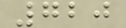720
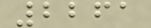2261
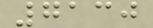7130
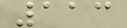113
